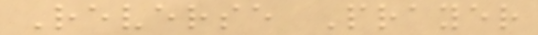Reverse Prayer
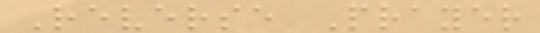Reverse Prayer
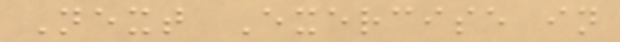Next Exercise in
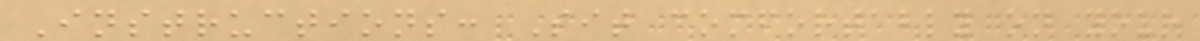Instructions: Sit comfortably on your
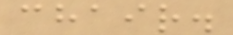chair.
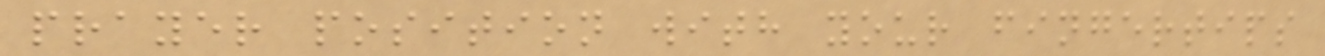prayer position with your fingertips
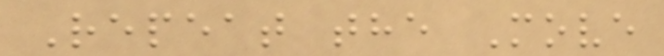Repeat the Move
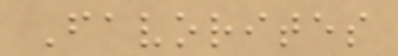Favorites
